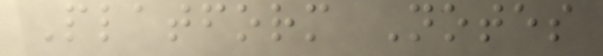Platform Notes
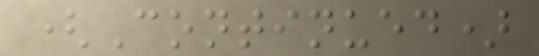(Continued)
